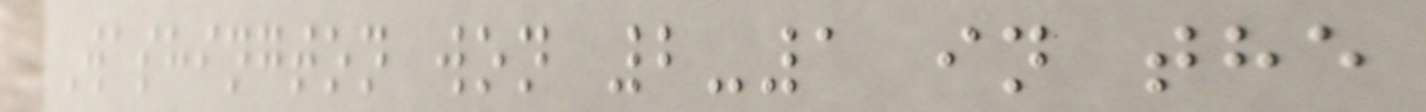Washington won 2-1 in the
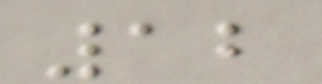12
